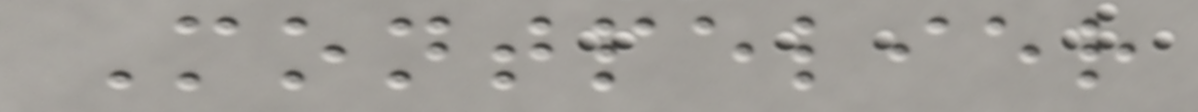Montpelier
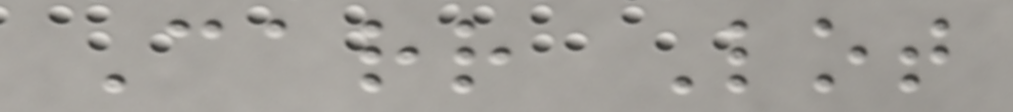Carr Lot
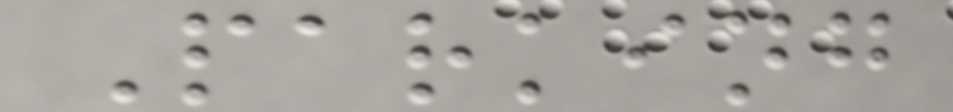Parking
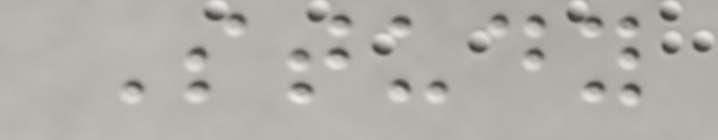Study
